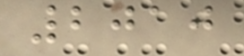2010
